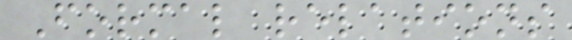Formal relations
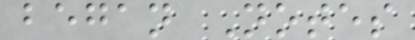began Notes
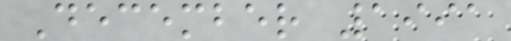December 1991
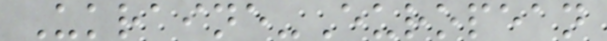Ukraine-European
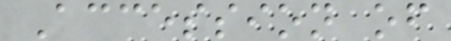Accession of
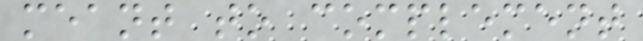meant to complement
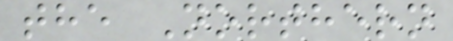the Northern
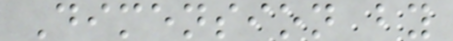Dimension by
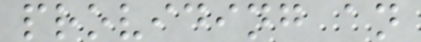providing an
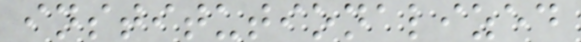institutionalized
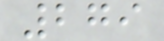279
